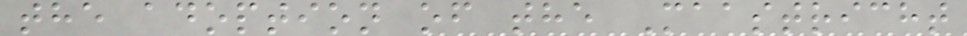the adoption of the Maastricht
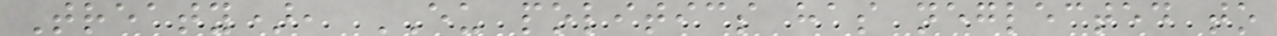Treaty), EU politics has neglected to
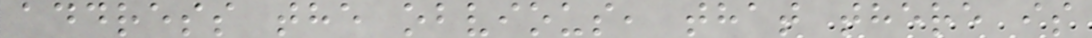address the obvious, that there is
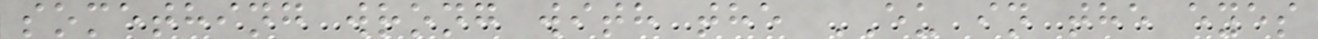something wrong with the EU in the eyes
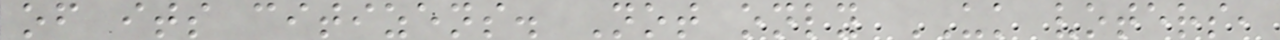of its citizens. Not only UK voters,
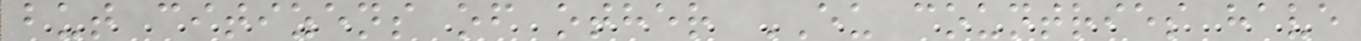but citizens of other EU countries have
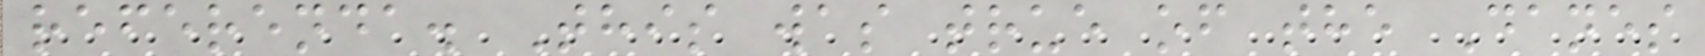referenda. This was true of the Danes
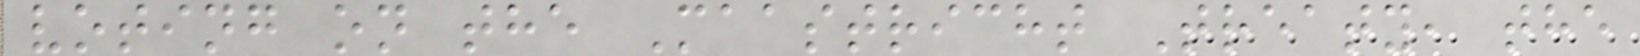voting on the Maastricht Treaty, the
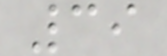39
